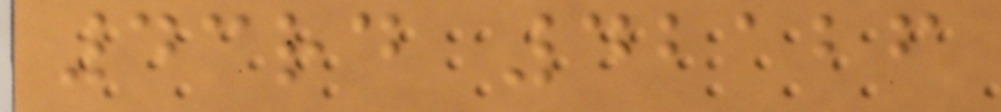43rd 42126
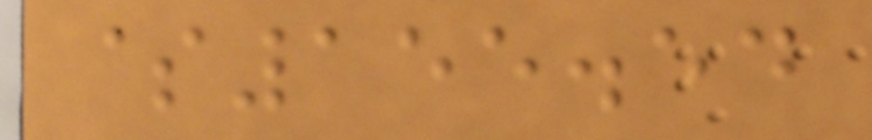$155.54
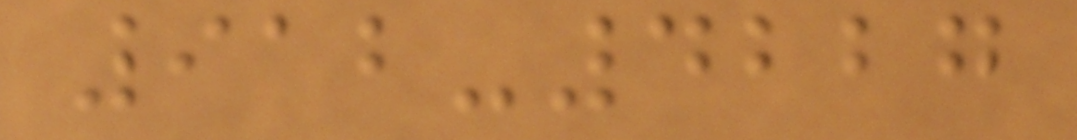912-4227
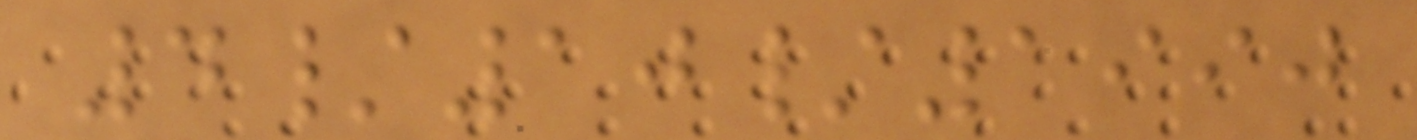4/10/1990
